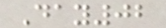Day02
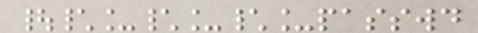|\_\_\_passwd
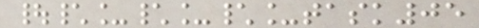|\_\_\_task05
